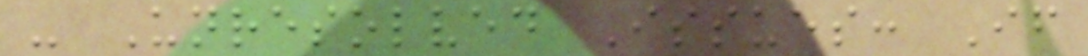- Unresolved Issues: If
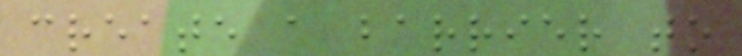create a barrier to
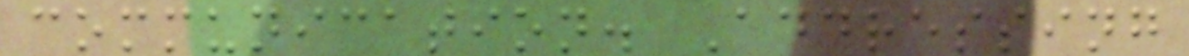communication. Addressing
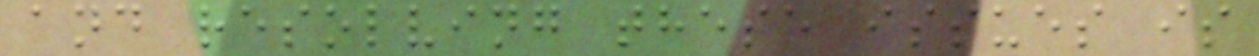and resolving these issues is
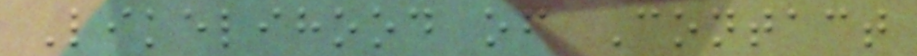Likelihood of Contact
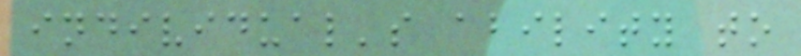individual's ability to
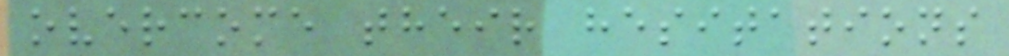overcome their hesitations
